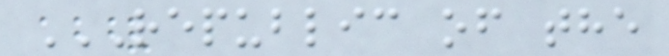REPUBLIC OF THE
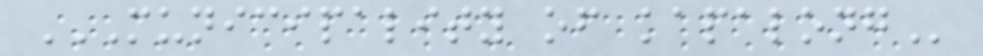MUNICIPALITY OF KAPALONG
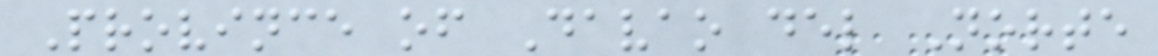Province of Davao del Norte
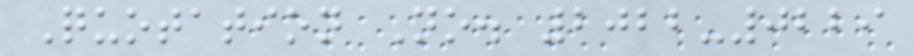Quotation No. 2022-0229
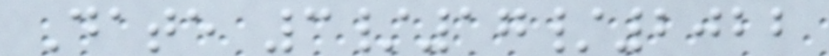Date 3/17/2022
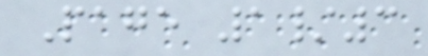Page 1/3
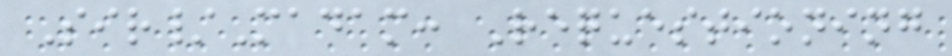Sir/Madam: Requestioning
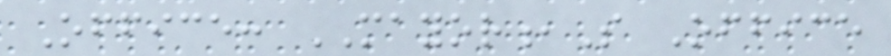Office: MAYOR,S Office
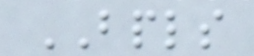BPLS
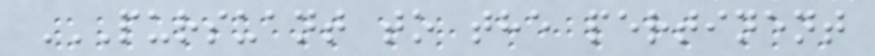PURSUANT TO THE PERTINENT
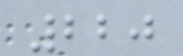220
